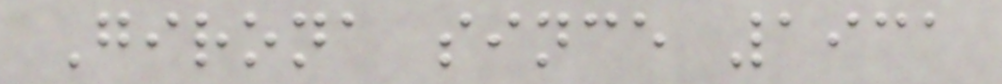Girona since 1931
